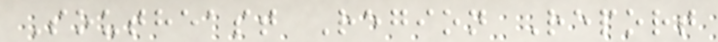Southeast Region Report
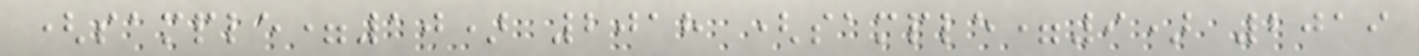(sample=10) 2018 (sample=9) 2019
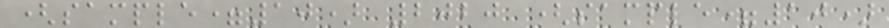(sample=10) 2020 (sample=10)
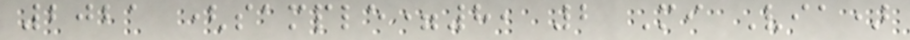2021 (sample=8, 2 Mi Via)
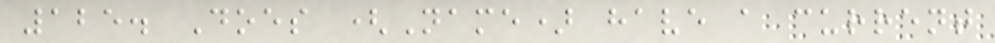125. Does (Name) have a current
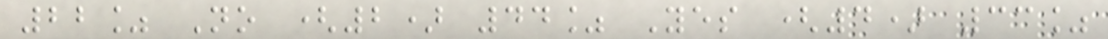22% No (2) 44% Yes (4) 33%
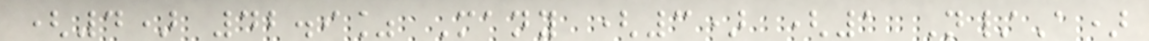(4) 42.9% Many (3) (1 N/A)
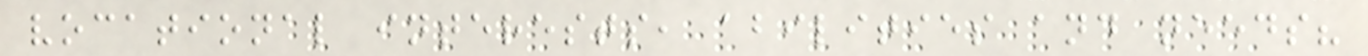vocational interests, abilities and needs?
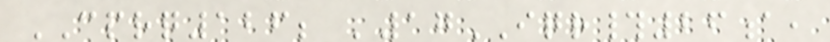CPRQ126; '17IQR#26a,
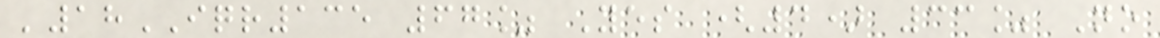'18IQR135 67% Yes (4) 33% No
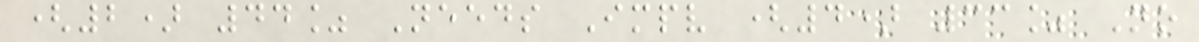(2) 44% Needs Impv (4) 33% No
